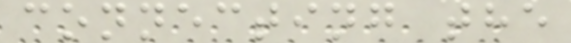connecting the
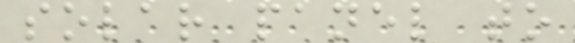solar panel to
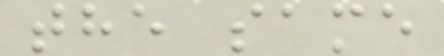the same
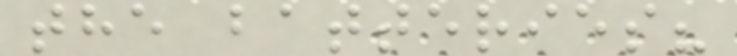the batteries?
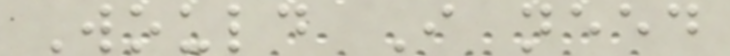Would I need
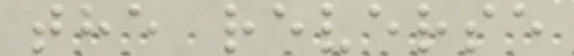the reverse
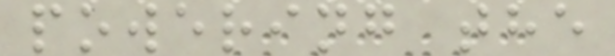powering the
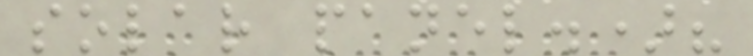solar panel.)?
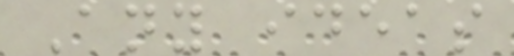Any ideas
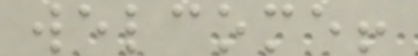welcome!
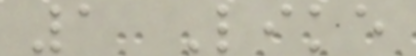1 Like
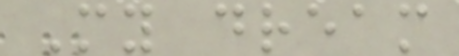My dream
